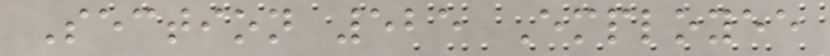Section 525 Employee
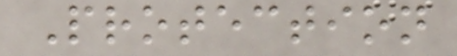Protection
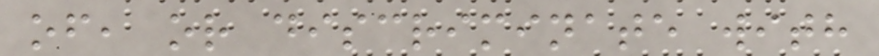of, or discriminate with
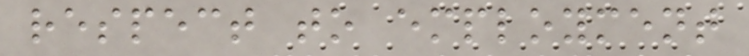respect to employment
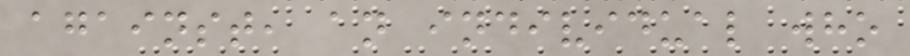against, an individual who
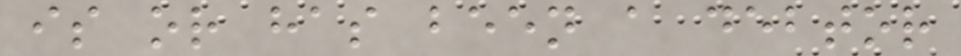is or has been a debtor
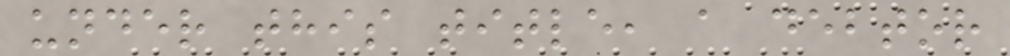under this title, a debtor
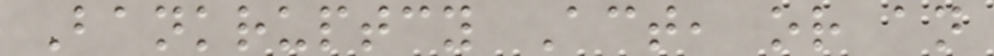Bankruptcy Act, or an
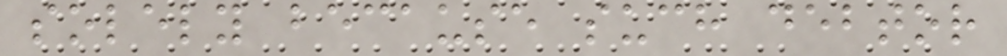solely because such debtor
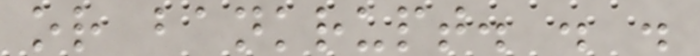or bankrupt. . .
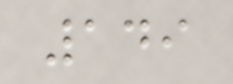149
